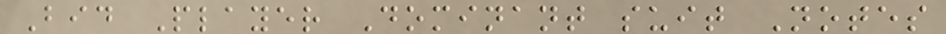Bid Player Dominant suit Notes
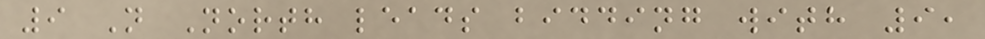9 N North leads bidding with 9,
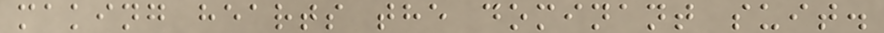making hearts the dominant suit.
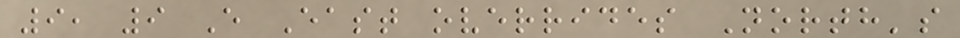9, 9 E East overrides North's
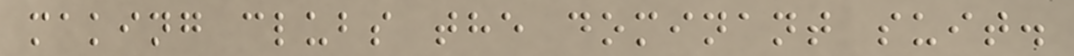making clubs the dominant suit.
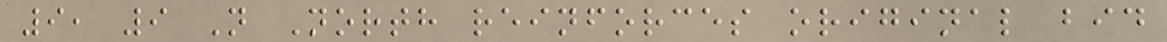9, 9 N North reinforces original bid
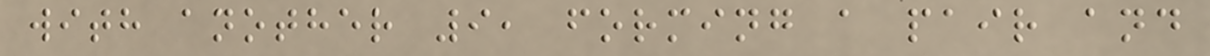with another 9, forming a pair and
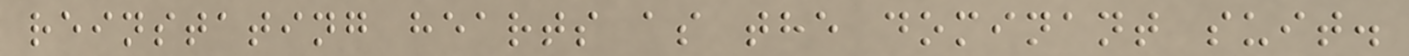reinstating hearts as the dominant suit.
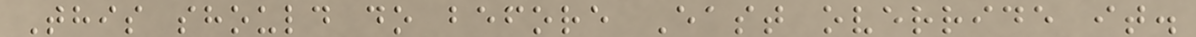This should do before East override it.
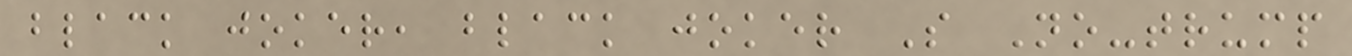black joker, black joker S No-trump
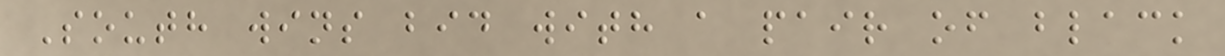South wins bid with a pair of black
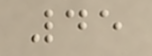45
